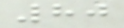80
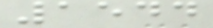1544
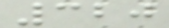320
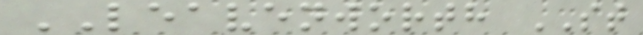LEAVENWORTH ST
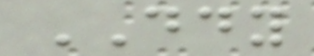DDY
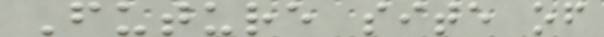Future site of
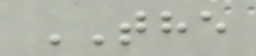THE
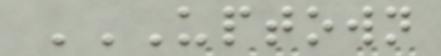UPTOWN
